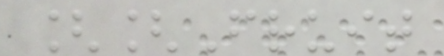[[Fruit
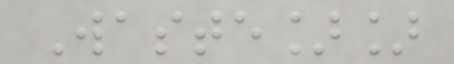Waste]]
